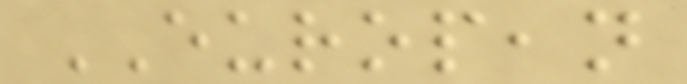EUROPEAN
